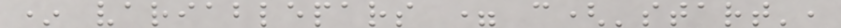* variablepars = c('start',
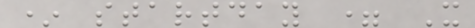* startday = X
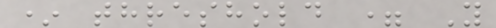* threshold = Y
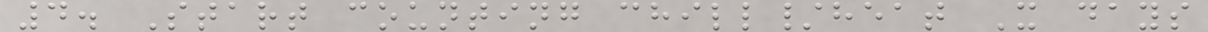4. Start counting chill/heat X days
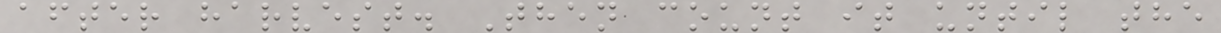after harvest. Then count it until the
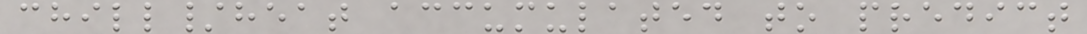chill/heat accumulated to predict
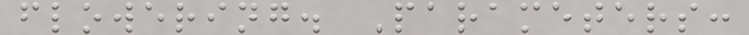flowering. Parameters:
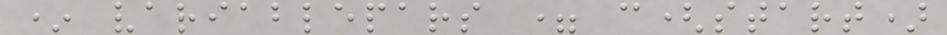* variablepars = c(start)
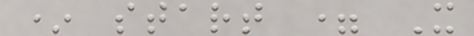* start = X
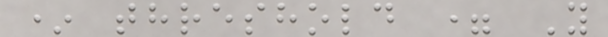* threshold = Y
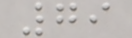79
